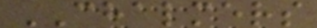CHALMERS
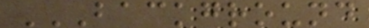BACKGROUND
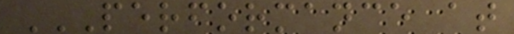PERFORMANCE AT
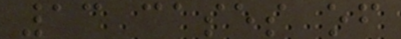13 cases of
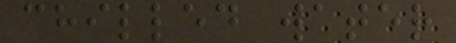chilled water
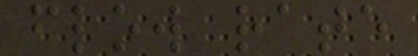flow rate
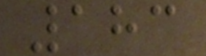183
